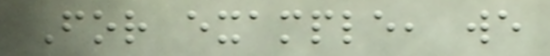For example, we
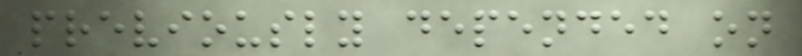previously depended on
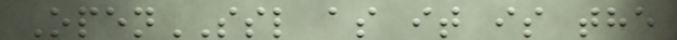OpenSSL as it is the
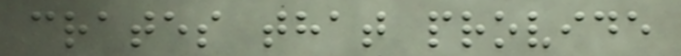crates that provide
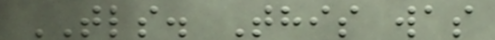TLS. This was
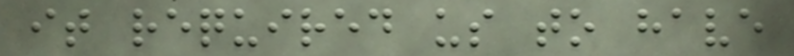it required us to have
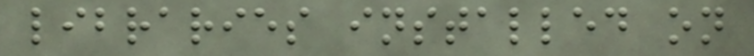libraries installed on
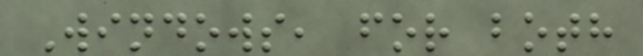Windows, for both
